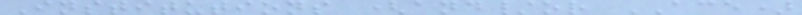Institutions (and/or ACE)
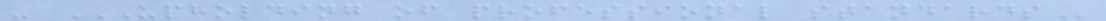- UPHOLDING OF PROFESSIONAL STANDARDS
